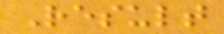Result
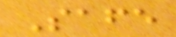Safe
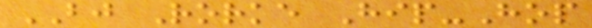BJ Rorke Hip-Hop
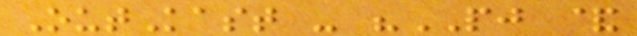OutKast - "PJ &
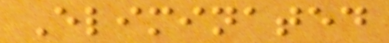Eliminated
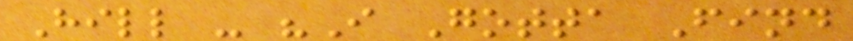Hill - "I Gotta Find
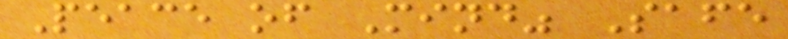Peace of Mind" Safe
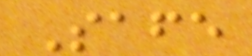Safe
